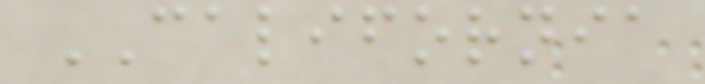CALIFORNIA
